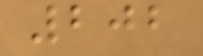202
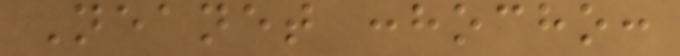Neanet :hocho:
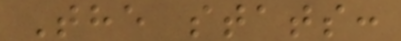The stats:
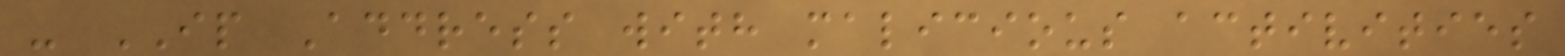- IP Address with malicious activities
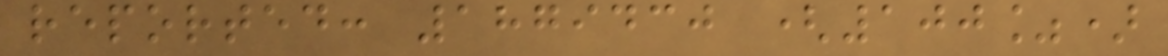reported: 1879430 (100%)
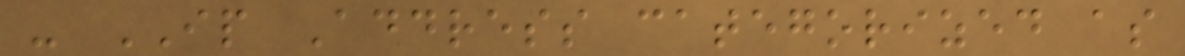- IP Address categorized as
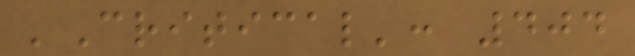'Critical': 404
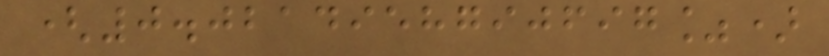(0.0214958790697%)
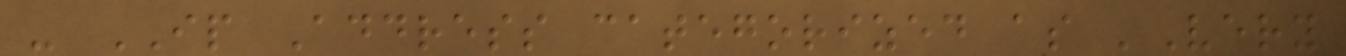- IP Address categorized as 'Very
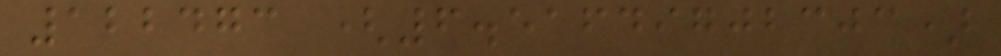122473 (6.51649702303)
